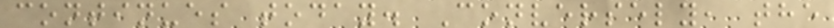continues today. Conversely, the
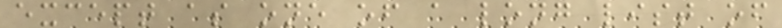except as one of a long list of
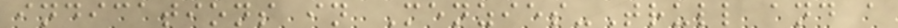indications in Menzies-Trull and a
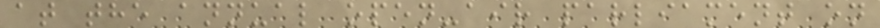at the annual open-air parliament on
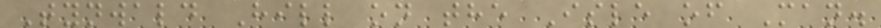Tynwald Hill on the Isle of Man.
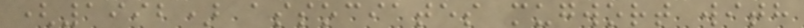(1992) associates mugwort with
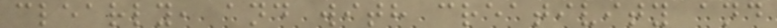clearly, and with creativity and
